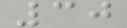30
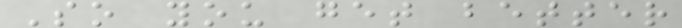So you get better
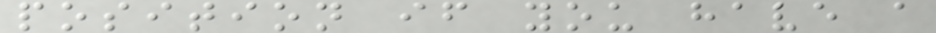position if you have a
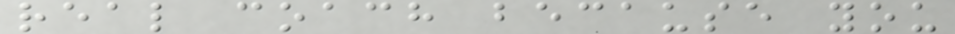real coach because you
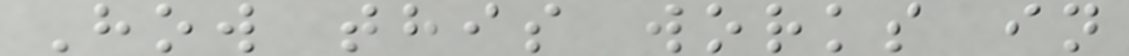How this works in
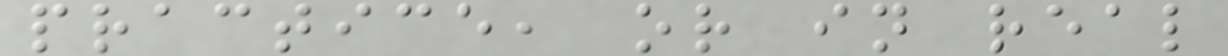practice, or in real
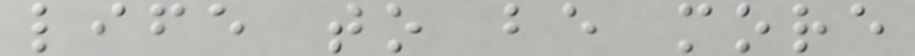life to be more
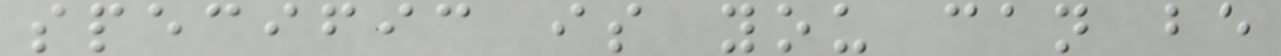specific is you can be
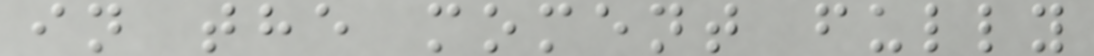in the moment fully
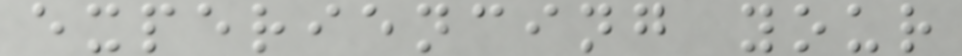experiencing your
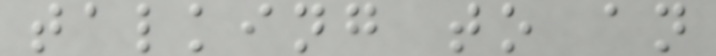talking to an
